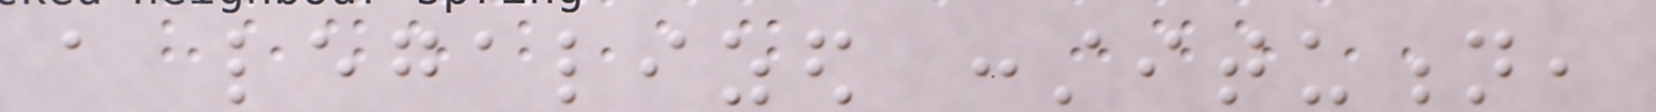a legalized constitution,
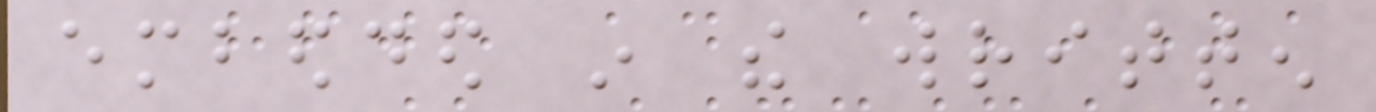embedded in the written
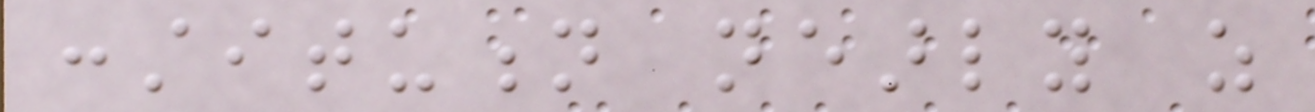constitution nearly as
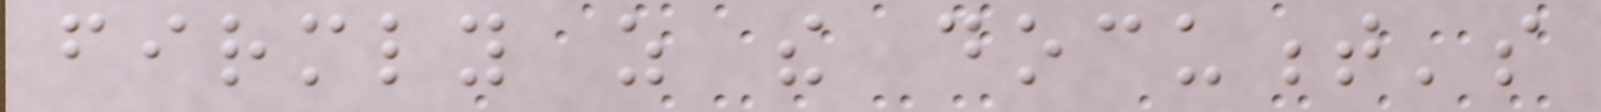firmly as the document's
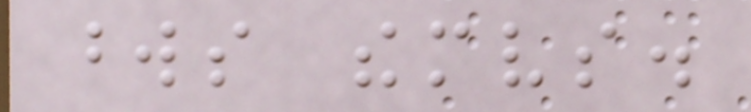words themselves.
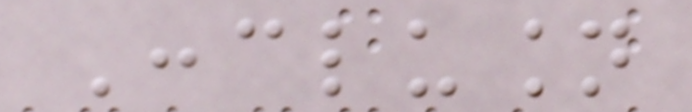Conclusion
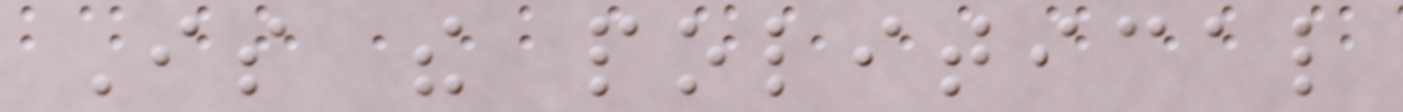Is the political
